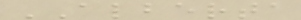ALBERTA
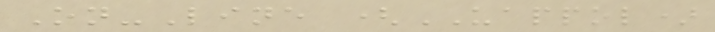On-Line (UAPPOL)
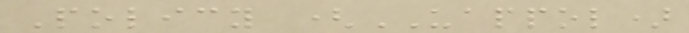Policy (UAPPOL)
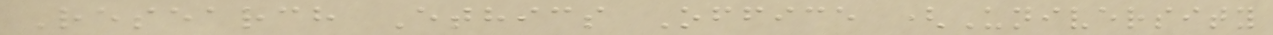Research Ethics Office (University
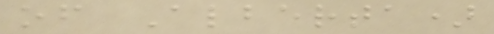of Alberta)
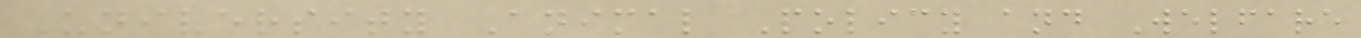University Animal Policy and Welfare
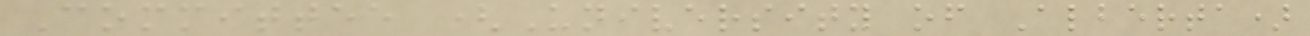Committee (University of Alberta)
